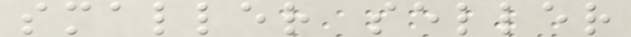smaller seller
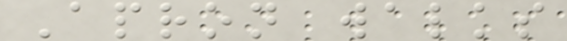Apron walks
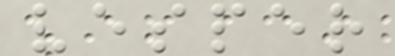vesper
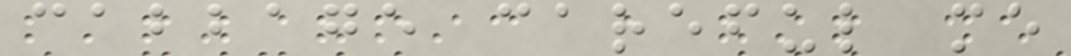cabbage careful me
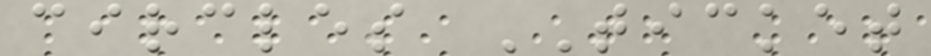circles TICKET
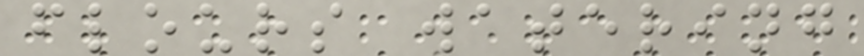flours watering
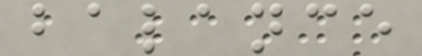balance
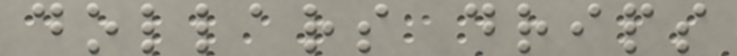dollars drips
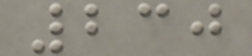230
